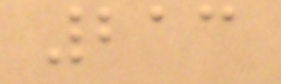213
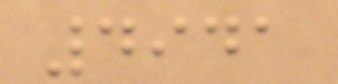4941
